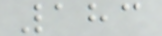183
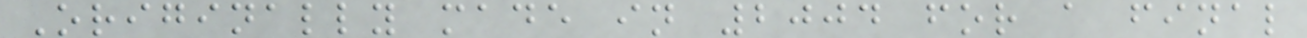Originally made in 2004 for a final
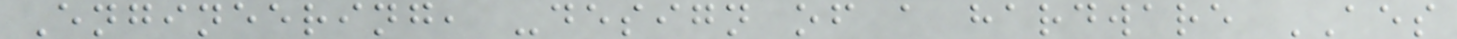Engineering, -design of a hardware AES
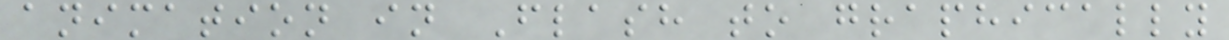animation in Flash to graphically
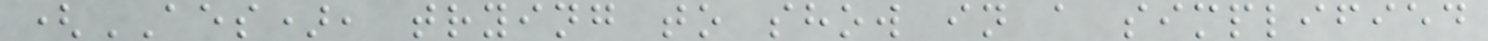(AES), trying to show in a simplified
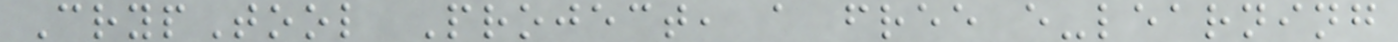CrypTool Project, a free e-learning
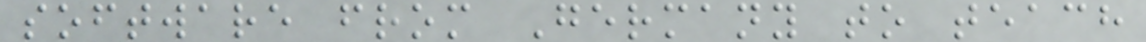software from Germany to teach
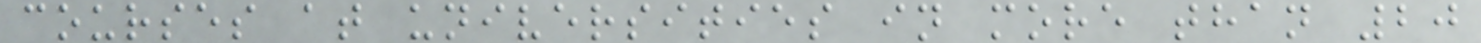courses at universities in more than 20
